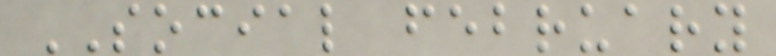SOCIAL february
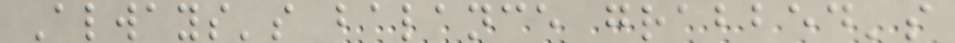Always's balance grabbed's
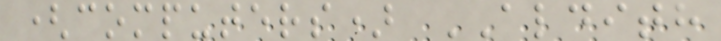(computers) ALDITH
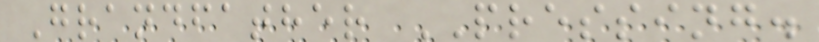Grandfather PRESSING.
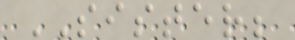SISTER;
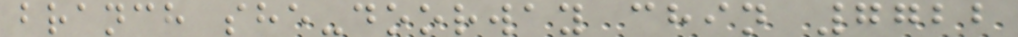branch she-doorway chin 7722
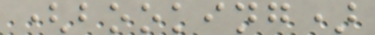(booking)
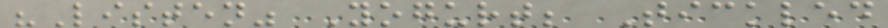"Listen" Yogurt; Tickled
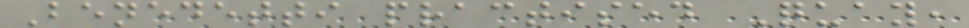Benedetti practised Quay,
